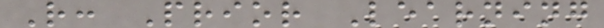R: Prior Learning
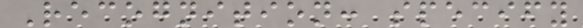Recognition: specify
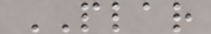PLAR
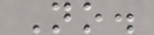No.
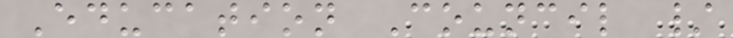Education Council /
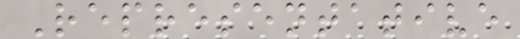Representative
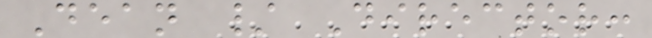Dean / Director:
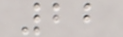22
